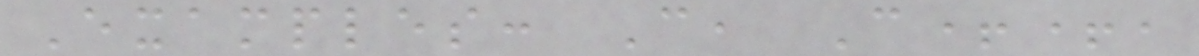Examples: C, C++,
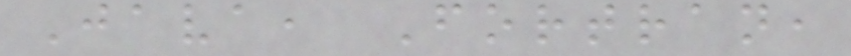Java, Fortran,
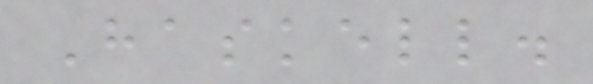Haskell.
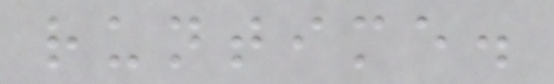runtime.
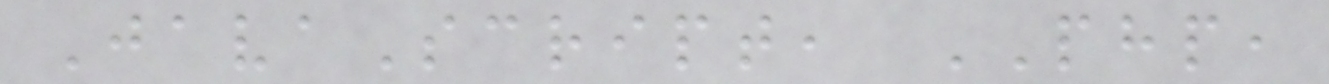JavaScript, PHP,
